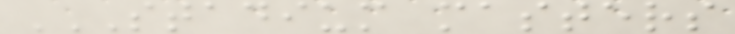STADIUM MASTERS
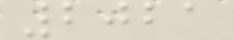2021
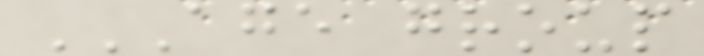AGE GROUP
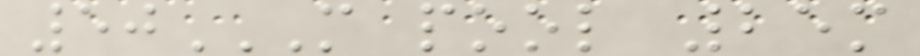50M POOL 25M
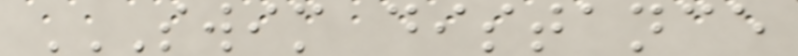SWIM DISTANCE
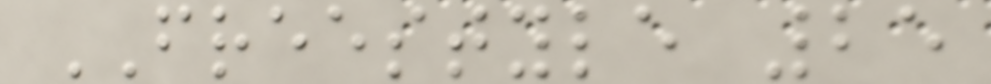FREESTYLE 25
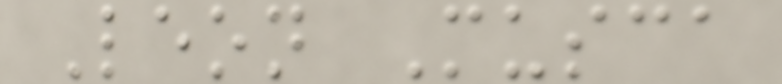Leon Musca
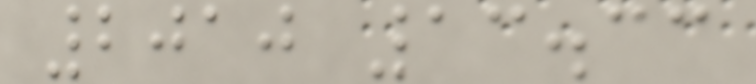2010 13.33
